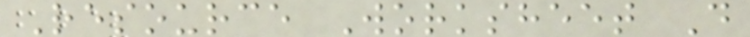Resource Worksheet D
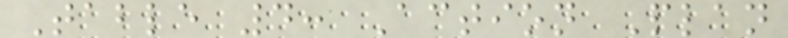Table 4: Action Plan
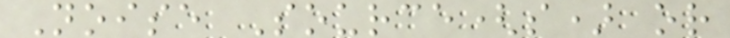Noise Source(s) or
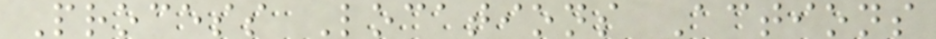Process Locations Actions
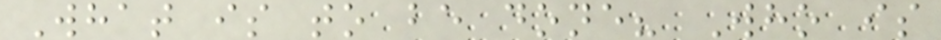What is to be done? Who is
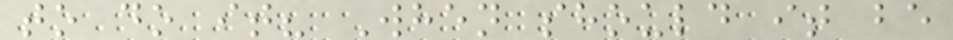to do it? When should it be
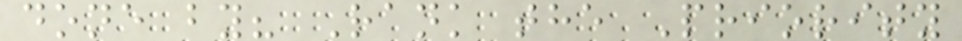done by? Rank the Priority
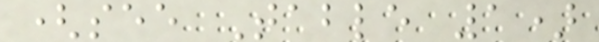(see Table 1)
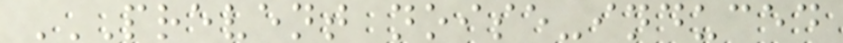PREVENT NOISE-INDUCED
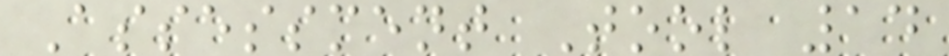Assessment Tool 14
